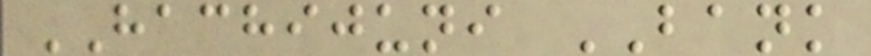HACHIJUNI BANK
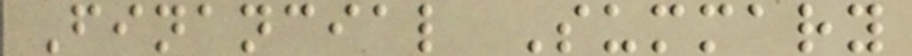Financial Summary
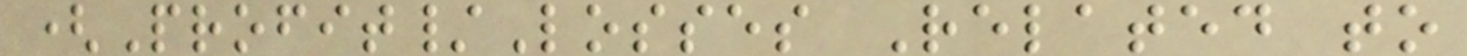(Profit/Losses Related to
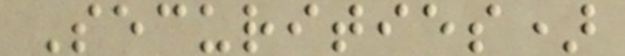Securities)
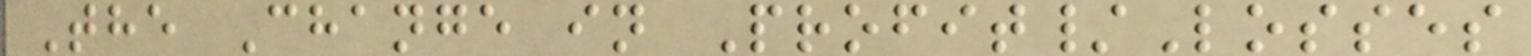The Change in Profit/Losses
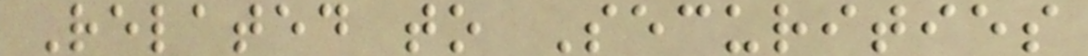Related to Securities
